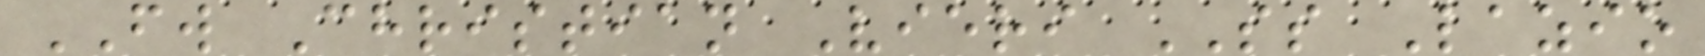FW Christian Vieri SS Lazio
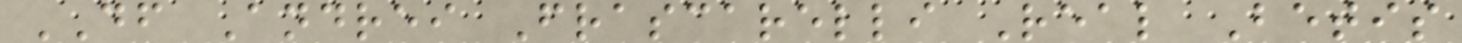DF Andrei Frascarelli Real Betis
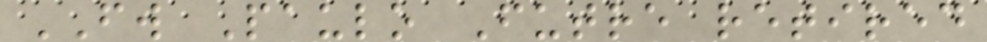FW Paulo Futre retired
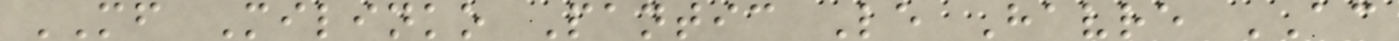MF Milinko Pantic Le Havre AC
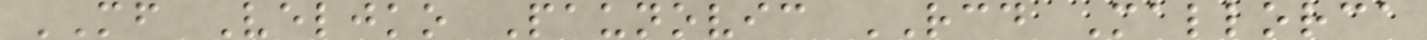MF Veljko Paunovic RCD Mallorca
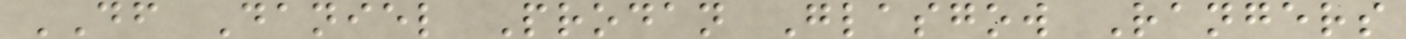DF Daniel Prodan Glasgow Rangers
